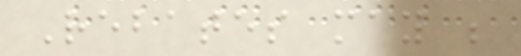Rebates may be
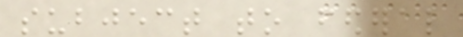subject to federal
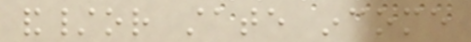and/or state income
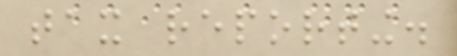tax reporting.
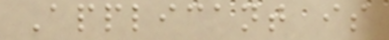Applicant is
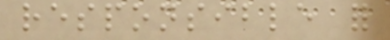responsible for
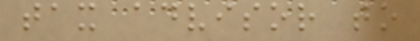tax advisor to
